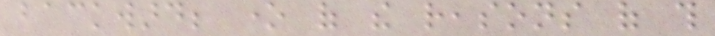backward; one of the reasons of this
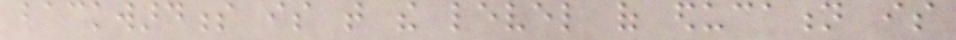backwardness is that the level of education is
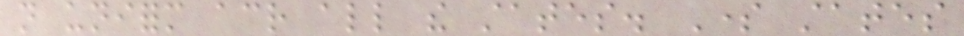not uniform across all the states. Some states
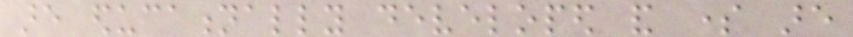are educationally developed and some are
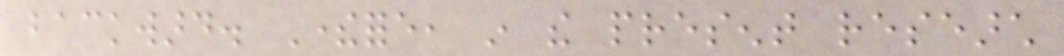backward. Therefore, in the present research
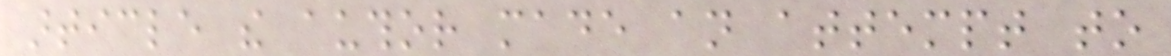article the author made an attempt to
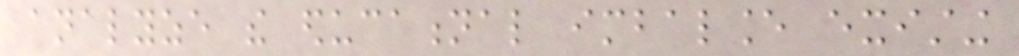analyze the educational imbalance existing
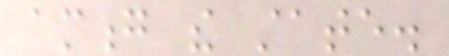among the state.
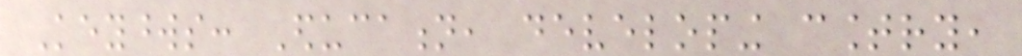Keywords: Education, developing country,
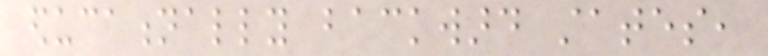educationally backward states,
